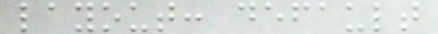layout: default
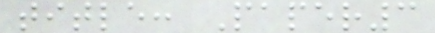title: Paper3
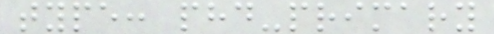type: phd-primary
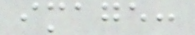image:
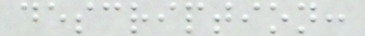description:
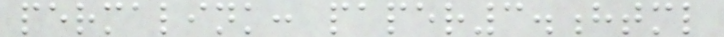permalink: paper3.html
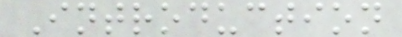Introduction
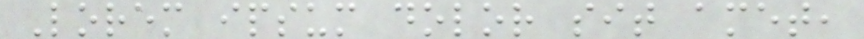Lorem ipsum dolor sit amet,
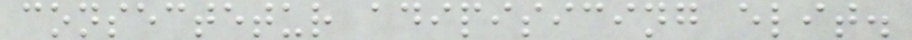consectetur adipisicing elit.
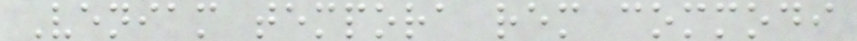Veniam tempora rem commodi
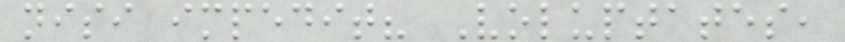nisi impedit? Voluptates,
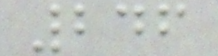246
